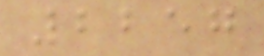2257
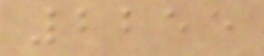2255
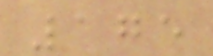175
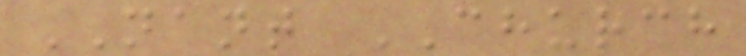NANT CHURCH
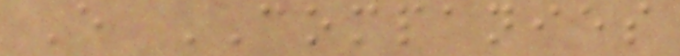E COMPANIES
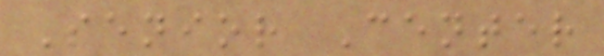Senior Center
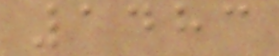1483
